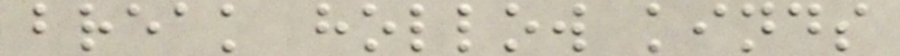break hollow kinds
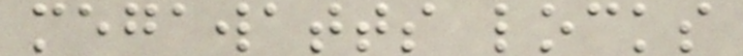megawatts locks
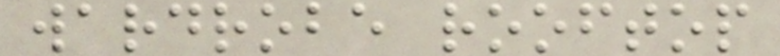wardrobe rooftop
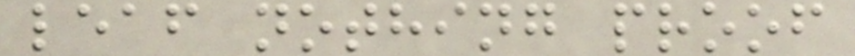leaf nothing proof
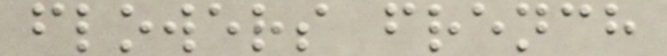flowers french
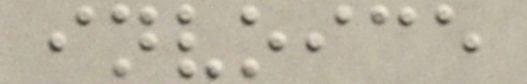invoice
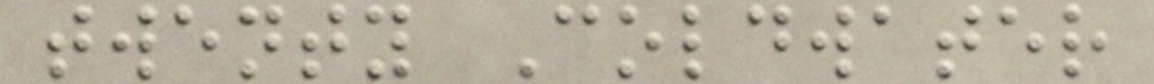twenty Coldwater
